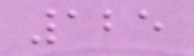125
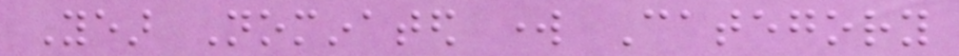Year Nominated work Category
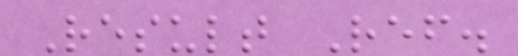Result Ref.
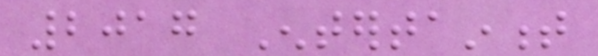2017 Entertainment
